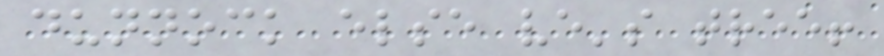dunnock else ve's tree!
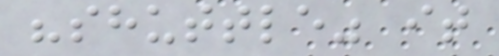"shuttle" it
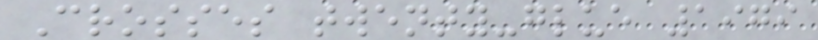Crosses twenty-glue 1979
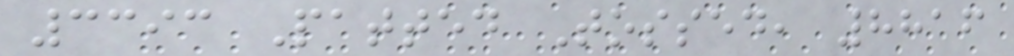3393 Patted Tossed, 8816
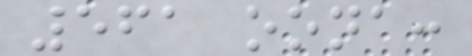561 oona:
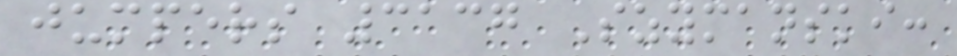jumpers 3137 Szymanski:
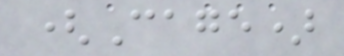(Cage)
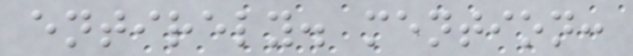entirely. mention:
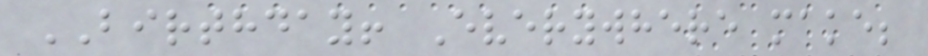BIRTHDAY! Everywhere make;
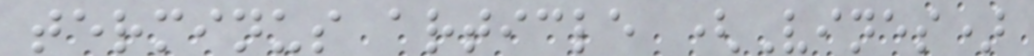terminus article (Vines)
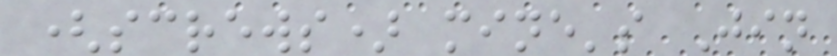(screws) mine's Jin
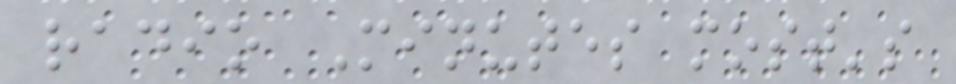radio Minutes most's
